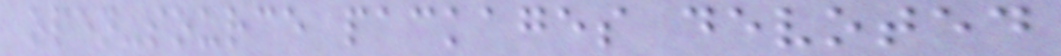open-source packages devoted
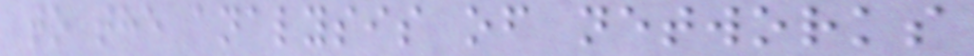to the analysis of networks
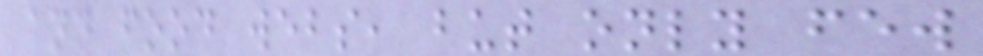and food webs, but only few
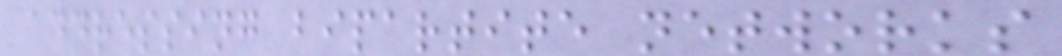addressing bipartite networks
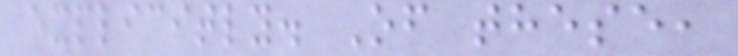explicitly. Of these,
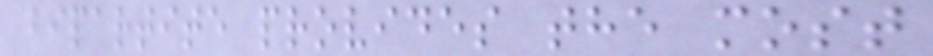bipartite provides the most
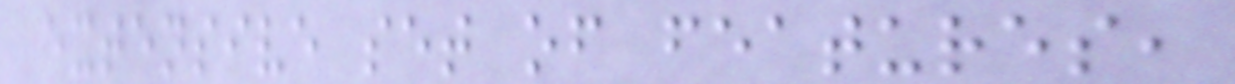extensive set of features,
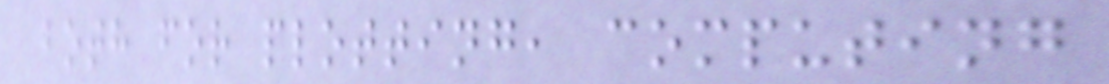both for plotting, computing
